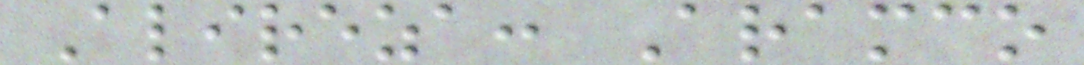Alireza: Aramco
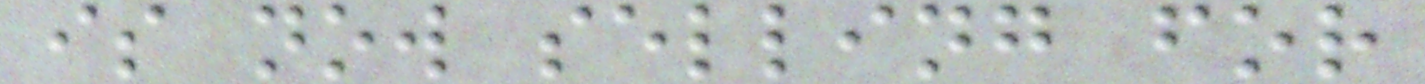is now selling for
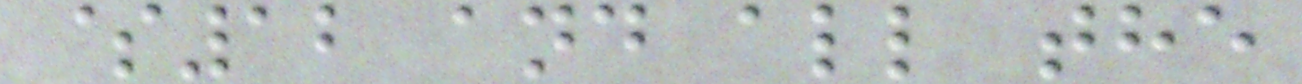$12 and all the
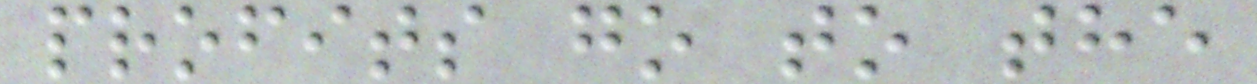profits go to the
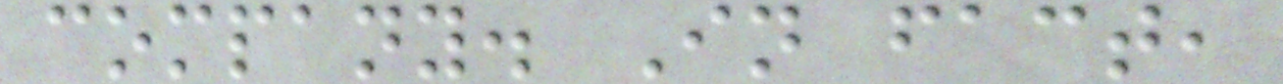company. In fact,
